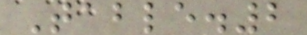Table.2
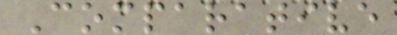Comparative
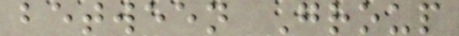between Group
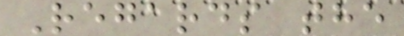Regards the
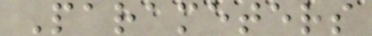Parameters
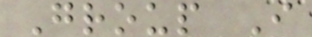Group I
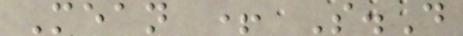Mean + S.D
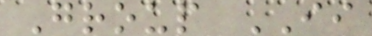Group II
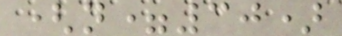(n=30)
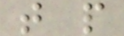t p
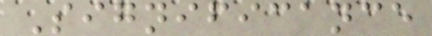Significance
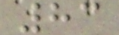83
